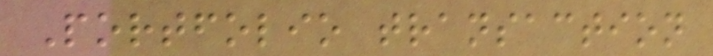Portfolio transaction
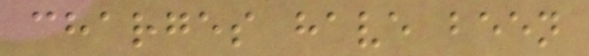charges have been
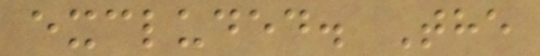excluded. The
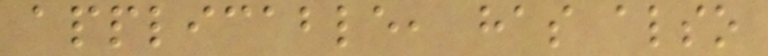applicable, has also
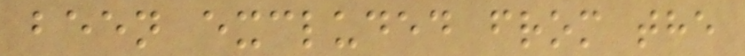been excluded from the
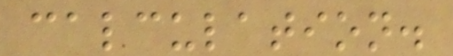calculation.
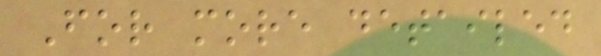For more detailed
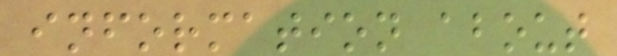information about
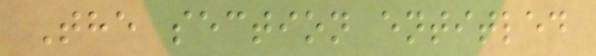The section entitled
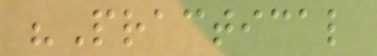"Practical
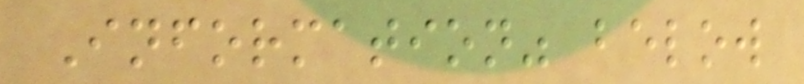Information" below
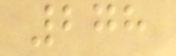278
